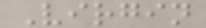Virgin
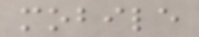mobile
